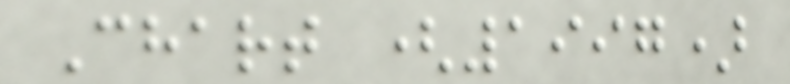Chart (1997)
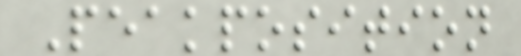Peakposition
